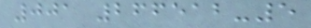001 266512-5
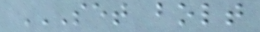SET BOLT
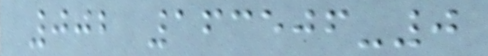002 163506-0
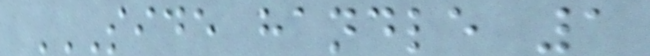SIDE HANDLE 1
